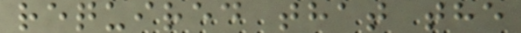required that the
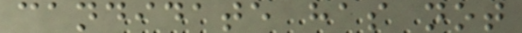candidate has not
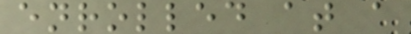enrolled at a
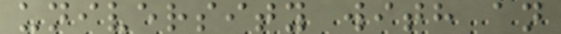university with an
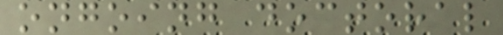ongoing doctoral
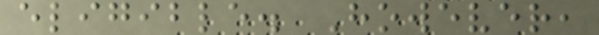eligible. However,
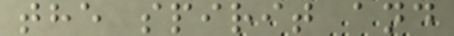the spirit and
